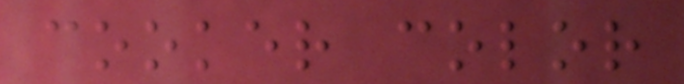cooker color
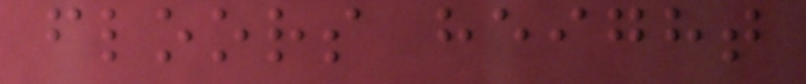floors height
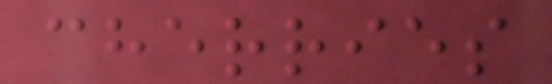cherries
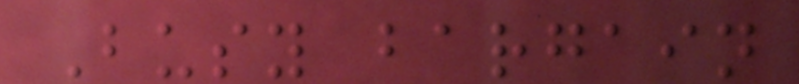Busy bargain
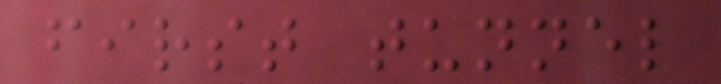first tunnel
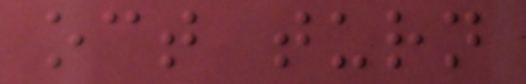oct turn
